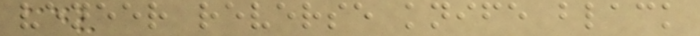veneer reverse knife black
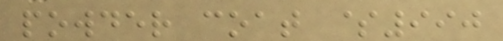powder coat $990
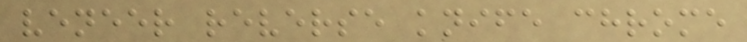veneer reverse knife chrome
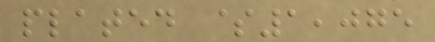plated $1,075
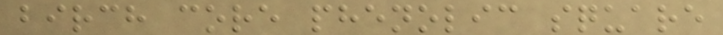birch core phenolic square
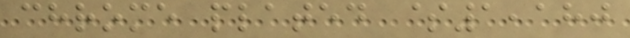chrome plated $1,180
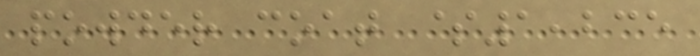powder coat $1,235
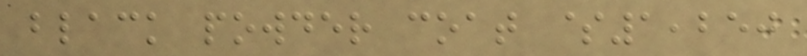black powder coat $1,250
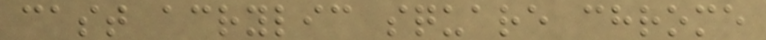cast acrylic square chrome
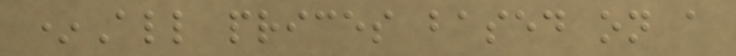*All prices based on a
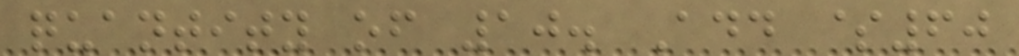quantity of 10. Add $60
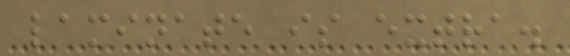laminate is extra.
